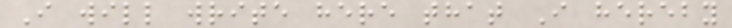I will write here that I hereby
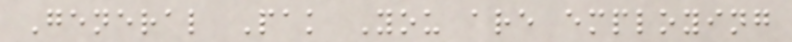General Pak You are employing
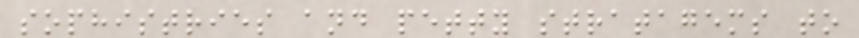sophistries and petty stratagems to
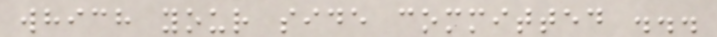which your side committed ...
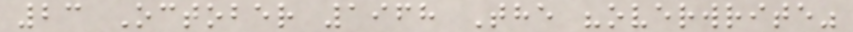23 October 1968 The "overwrite"
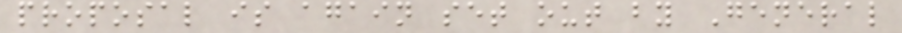proposal is again set out by General
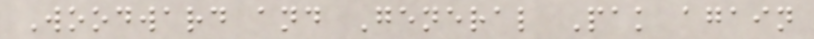Woodward and General Pak again
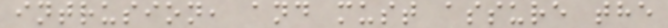intrusion, and must assure the
